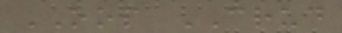OOP CRUD
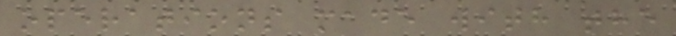operations made with the
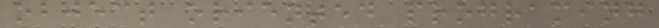object oriented programing
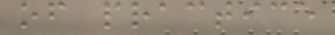of practice
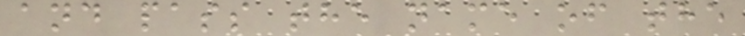and pass the name of the
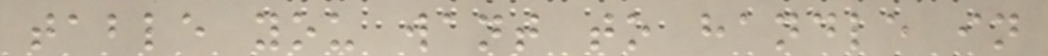table you want to handle in
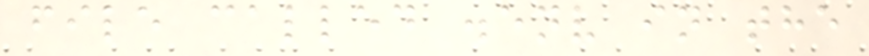file called .env in the
